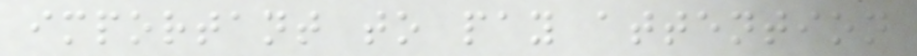important to pay attention
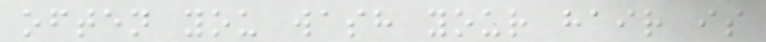often you wash your hair is
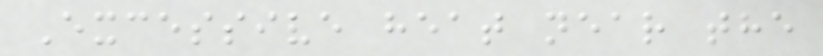Excessive heat near the
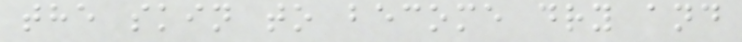the skin to become dry and
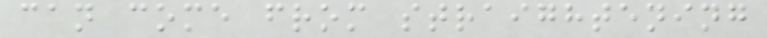can come from straightening
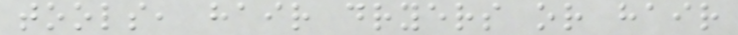tools, hair dryers or hair
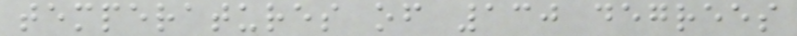temperatures of 130 degrees
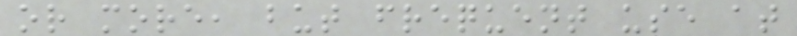or more, but frequent use at
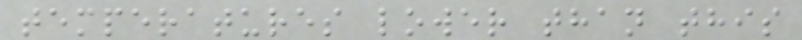temperatures lower than this
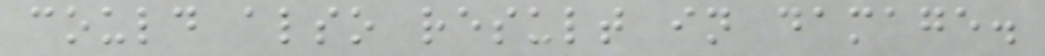could also result in damage.
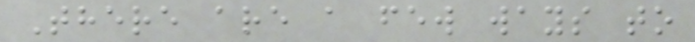There are a few ways to
